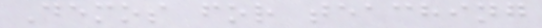Demos for teaching
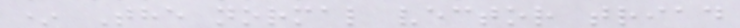* The normal vector triad
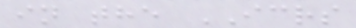in the ICRS
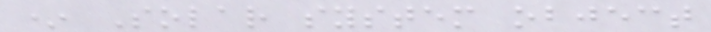* Solar system object
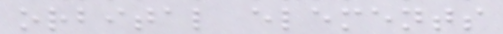orbital elements
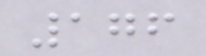176
